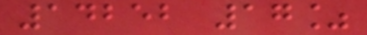14252 17%
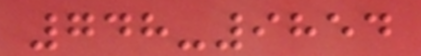748-9854
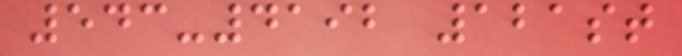543-4192 121st
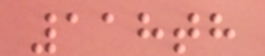118th
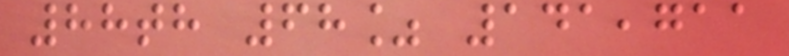88th 68% 141,711
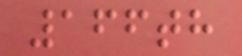166th
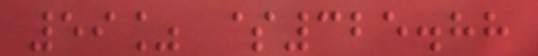59% $325.88
